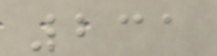231
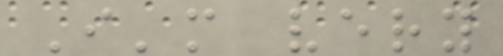I'm very
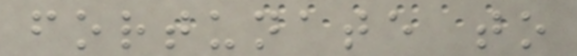fortunate to
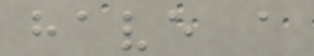have a
